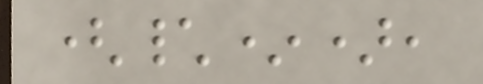(\*),
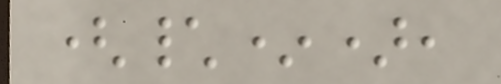(\*),
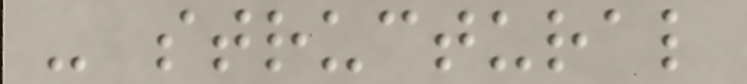- structural
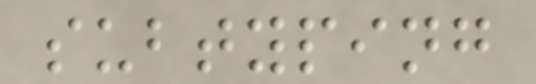subtyping
